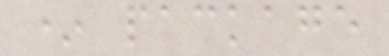* package
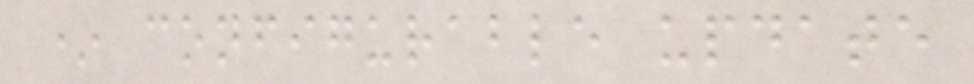* configurable update
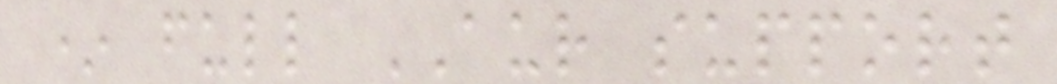* full AUR support
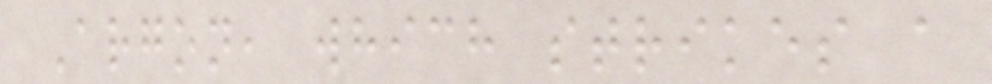Argon, which strikes a
